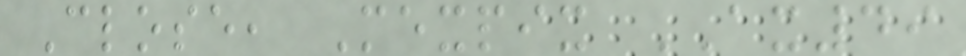Close, Mexpix AX49
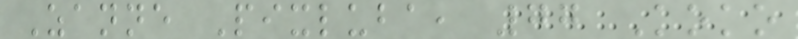Zanne Pixluba, 77 Koko
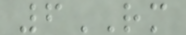6RM
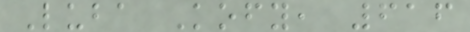Luba Kofy, 616
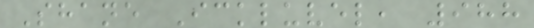Shane Ickluvel, 988
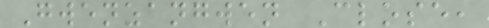Gwenzangwen Close,
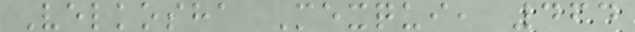Velkosha Mexqui, 464
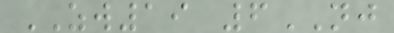ZW19 6NJ
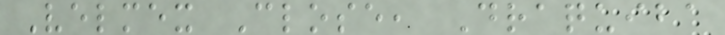Velmex Close, Draquiba
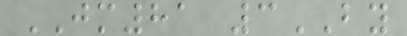JM81 3BY
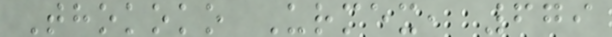Thokoko Urmex, 679
